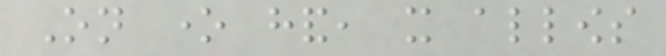On one hand, it allows
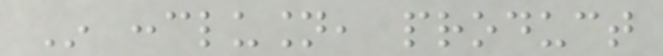In conclusion, product
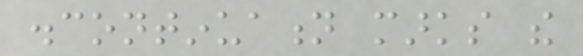discontinuation marks the
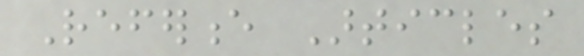Reference Articles
